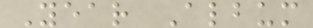Year Album
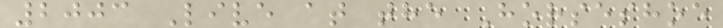2003 Live at the Horseshoe
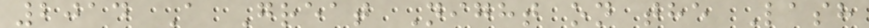2014 A Great Night on the Lash
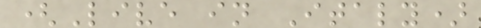(Live in Italy)
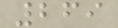269
